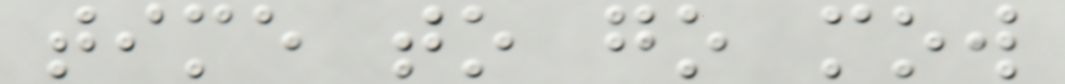time to go mow
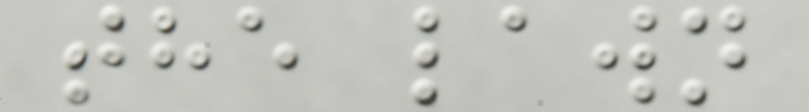the lawn
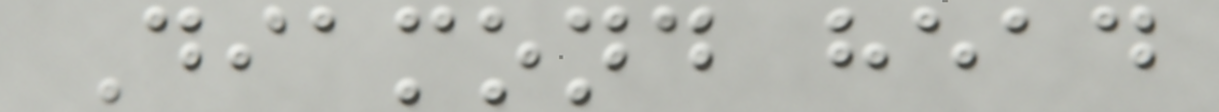Diamond head
